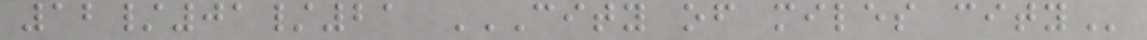12/01/21 CITY OF MILES CITY
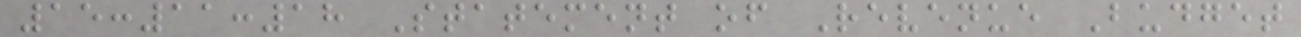15:11:18 Statement of Revenue Budget
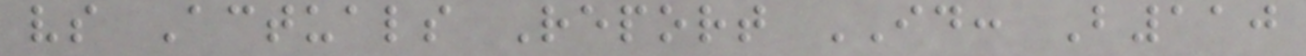vs Actuals Report ID: B110
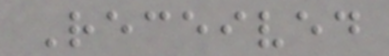Received
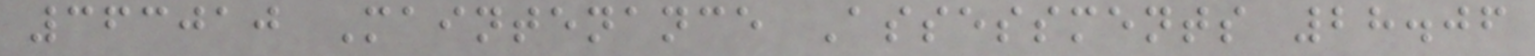363010 Maintenance Assessments 28.06
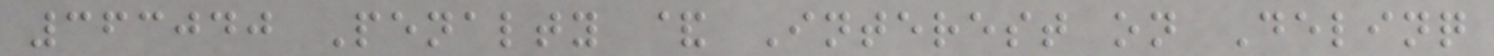363040 Penalty & Interest on Delinq
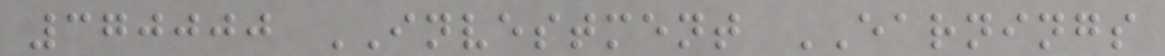370000 INVESTMENT EARNINGS
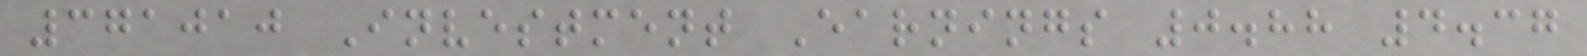371010 Investment Earnings 0.88 4.37
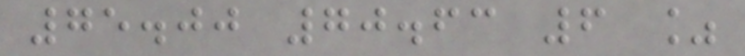75.00 70.63 6 %
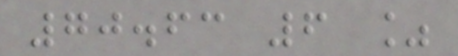70.63 6 %
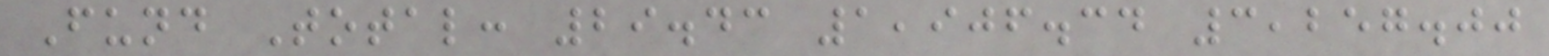Fund Total: 29.43 1,906.34 3,257.00
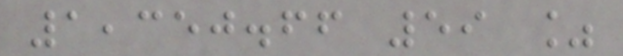1,350.66 59 %
